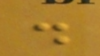.
